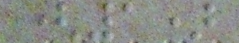(1)
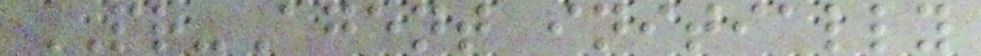PR-Agent initially
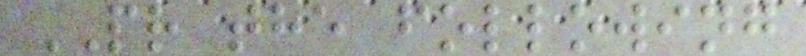PR the following
